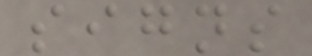signs
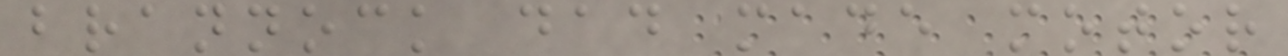brannock dad made motor
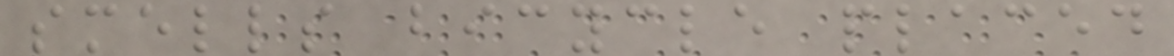smells bicycle placed
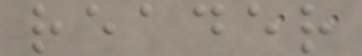reader
